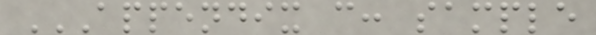APPENDIX C: SAMPLE
